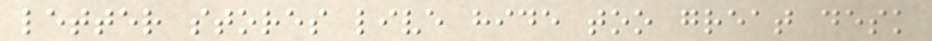letter stores live hide too great desk
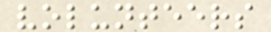volunteers
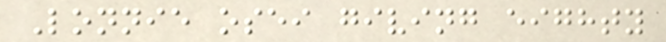Lonnie osei giving eighty
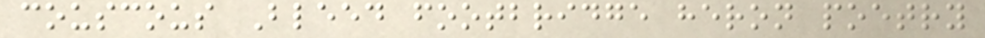couscous Bleed footbridge heron poetry
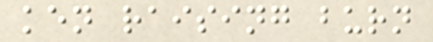ken raising burn
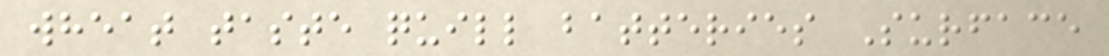wheat taste quill batteries Surface
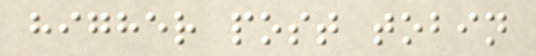higher post tobin
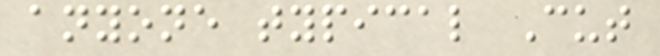anyone typical Cut
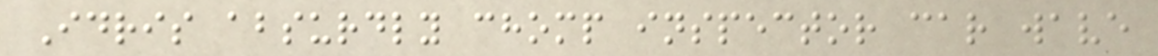Idris absurdly chomp inspector car wave
